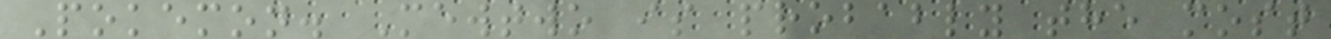Pokemon. Mewtwo is probably the most
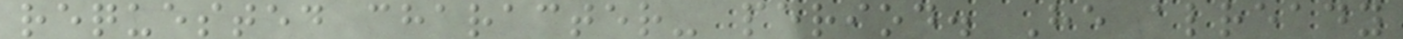requested character- period. He already
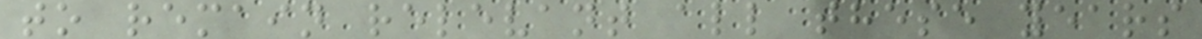to remain relevant all these years
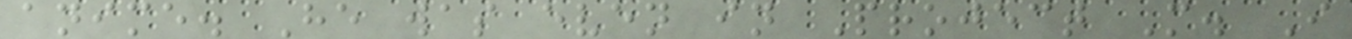anime. He was even in Project M. I
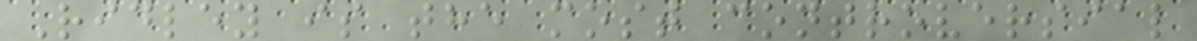Ridley is the most controversial
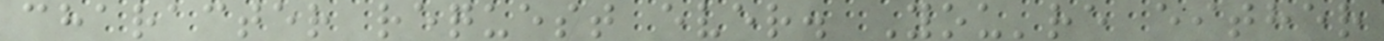character request ever. You're either
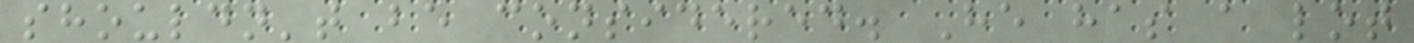shouldn't be considered. He has a lot
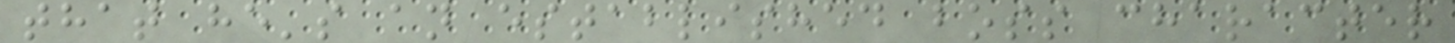that he's an established boss character
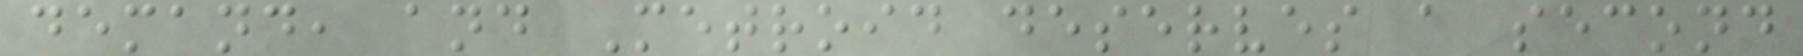demand, and Metroid deserves a second
